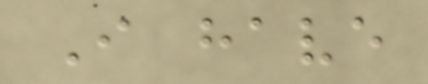I have
